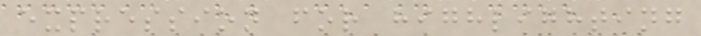expression for highlighting
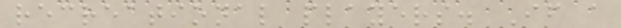recreational players. If a
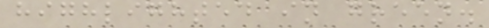highlighted in green.
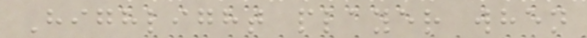Highlight player when
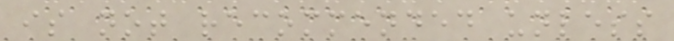is not recommended unless
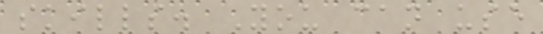skills. You can use
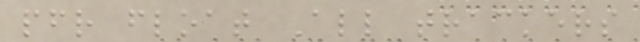pfr float All trackers
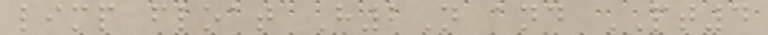limp float H2N and PT4
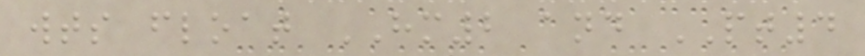wts float HM2 and PT4
